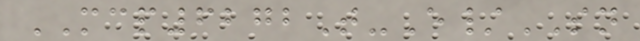MCP6272T-E/SN
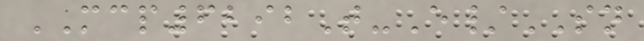MCP6292T-E/SN
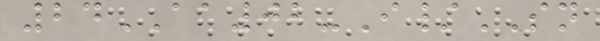24AA02-I/SN
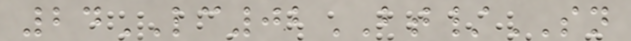24LC02BT/SN
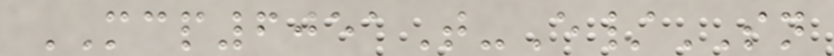MCP6051T-E/SN
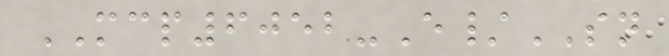MCP6052-E/SN
